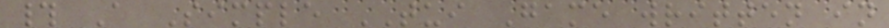# A Simple TUI Game written in
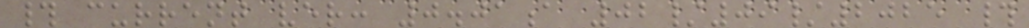# current ver: 0.01a 02/09/2025 #
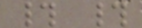# #
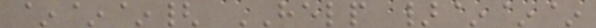~~~{ HELP }~~~
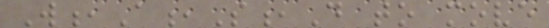W,A,S,D to move
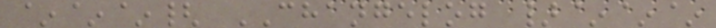~~~{ CHANGELOG }~~~
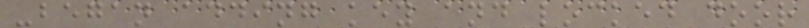-began adding key and locked door
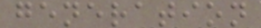generation
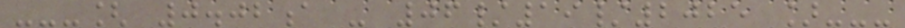---[ 0.02a - 06/19/2025 ]---
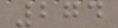274
